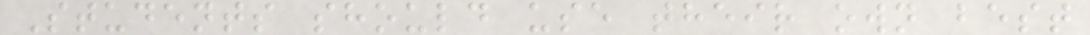Students should use their own best
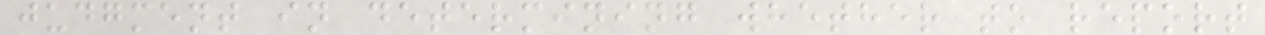judgment in determining whether to report
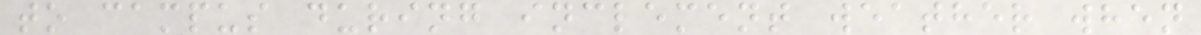to campus during inclement weather when
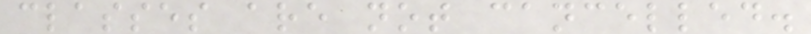classes are not cancelled.
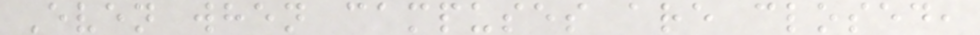Even when campuses are closed,
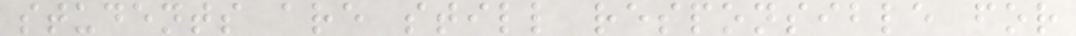students are still responsible for
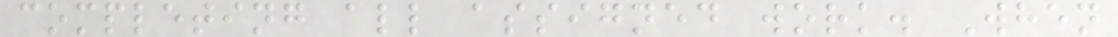completing all assigned work. When
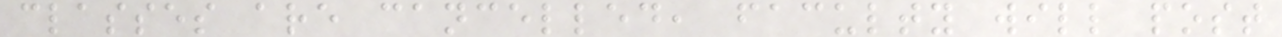classes are cancelled, faculty will post
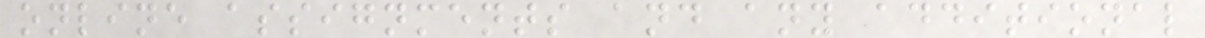online assignments and any additional
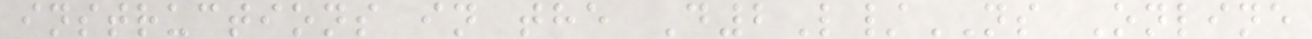instructions in the D2L/NS Online
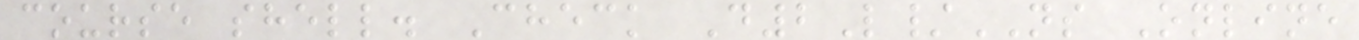course shell. Check D2L/NS Online
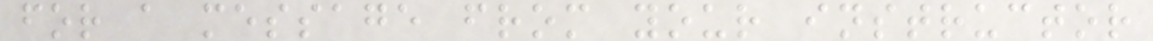for a message from your instructor
